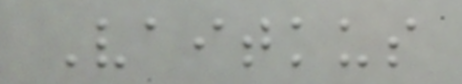Vaitkus
